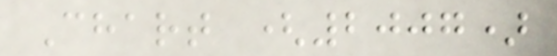Chart (2007)
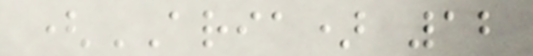(ARIA) 12
